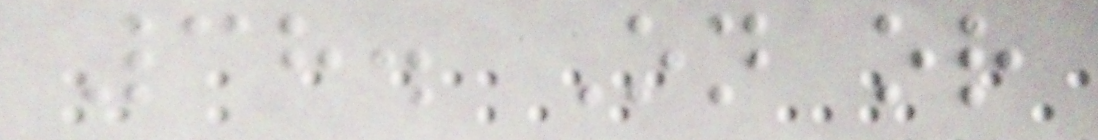38. On or
